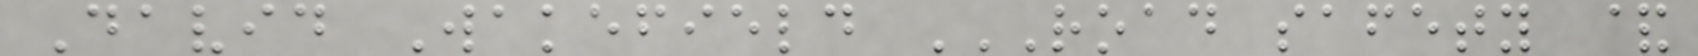David Wakefield ROAD SAFETY &
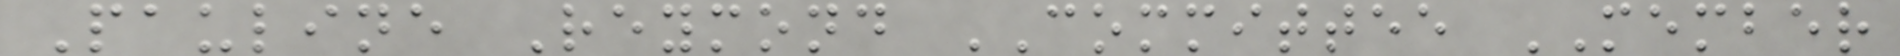Pauline Reymond COMMITTEE MEMBER
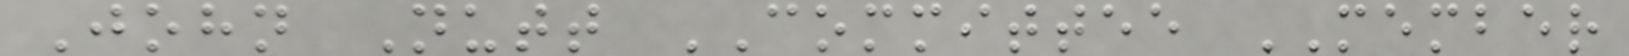John Nutt COMMITTEE MEMBER
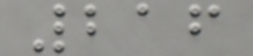216
